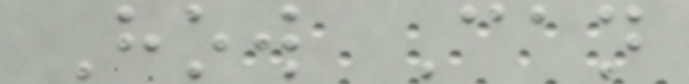How Can
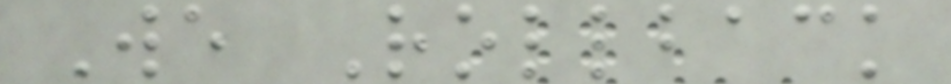We Rollback
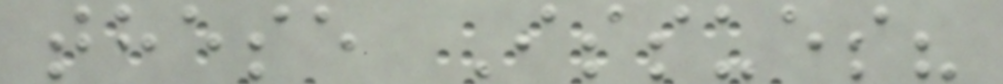these Issues?
